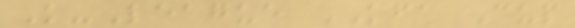K-League KFA Cup
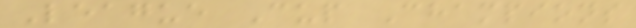League Cup Champions
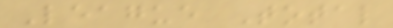League Total
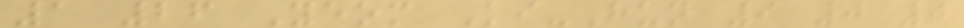1 26 Yeom Ki-Hun 9 0 0
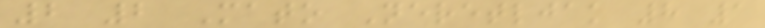2 2 Mato Neretljak 8 1
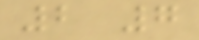2 7
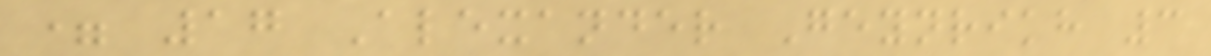= 17 Alexander Geynrikh 3
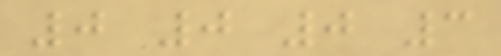0 0 0 3
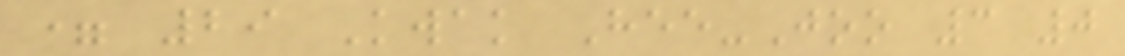= 29 Kwak Hee-Joo 3 0
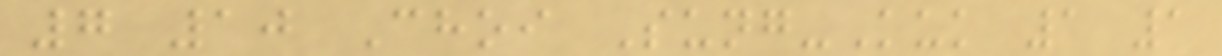7 10 Choi Sung-Kuk 1 1
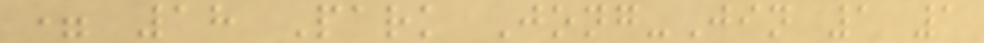= 18 Park Jong-Jin 1 1
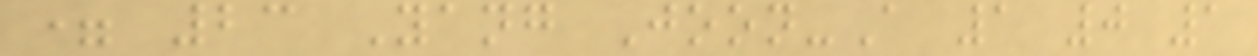= 23 Yang Joon-A 1 0 1
